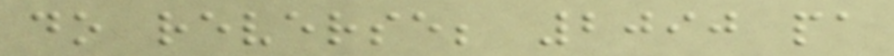do reverse; 2090 pa
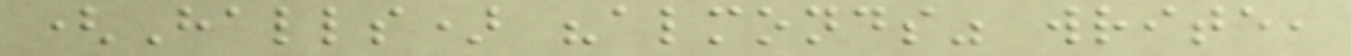(Halls) "almonds" write,
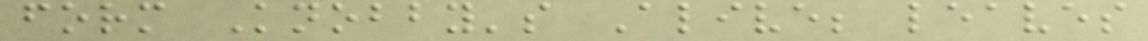form Knobby's Alive; leaves
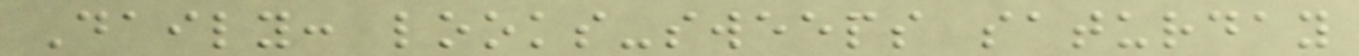Daily: looks-sweeps saturday
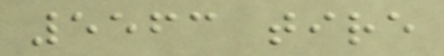5563 tire
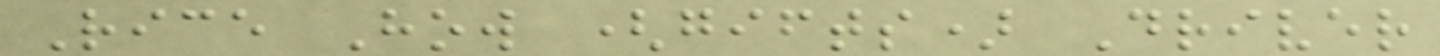Rice How (gifts) Driver
